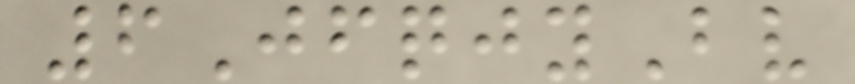6JfqjyBv
